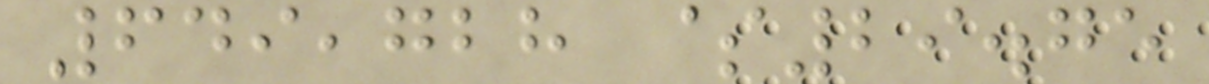649,728 $29.75
